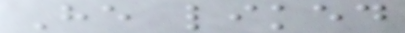He liked
